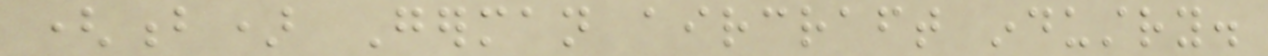(b) German aircraft industry.
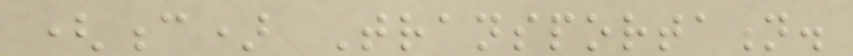(c) Transportation.
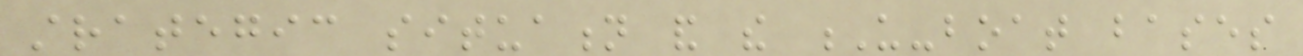strategic situation and the U-boat bases
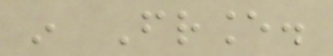in France.
